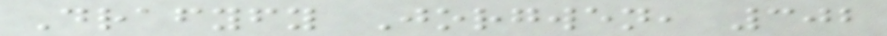Drafyfy Jorgwen, 302
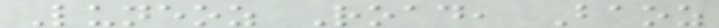Luneoz Road, Baoz
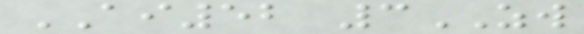AI52 3ZW
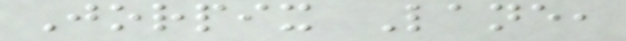Jorpix Lane,
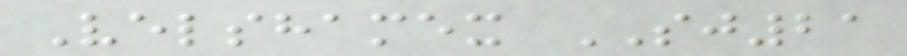Velshamex SJ21
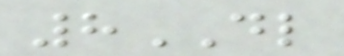8DL
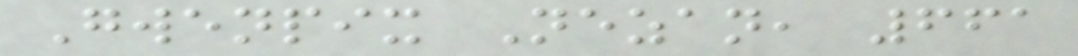Gwenpix Nezan, 661
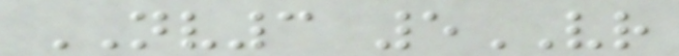NV3 5VR
